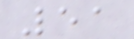51
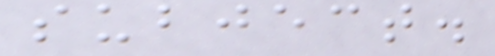subject.
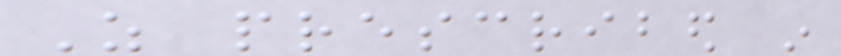As prescribed in
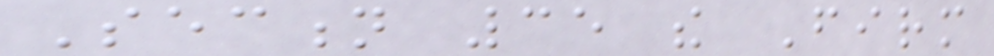Section 35 the Firm
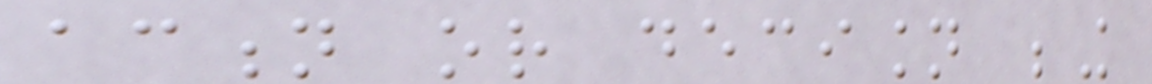action or decision being
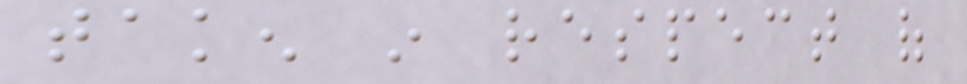taken in respect of
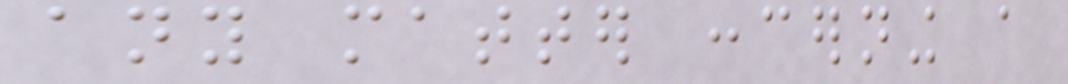any matter concerning a
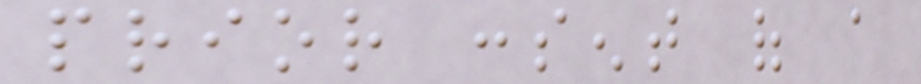prior consent of a
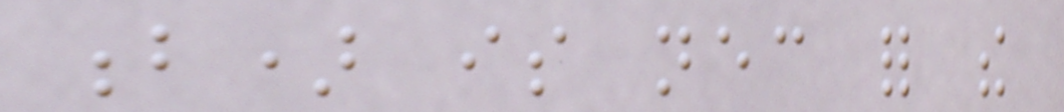b) is necessary for the
